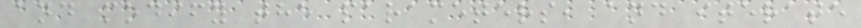and modify the parameters, and iterate
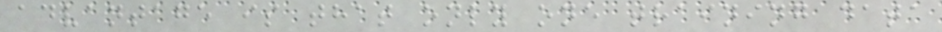advantage is that only one training data
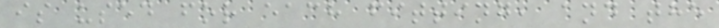is used for each fitting, and the
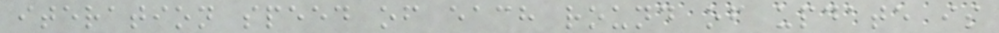iteration speed of each round of update is
